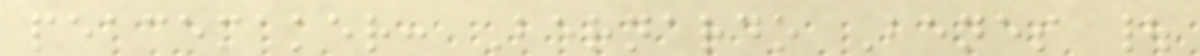peacemaker: Bernardo Benes |
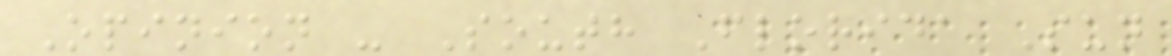Opinion - South Florida Sun
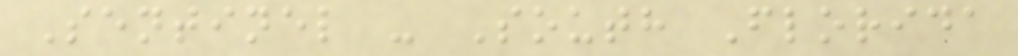Sentinel - South Florida
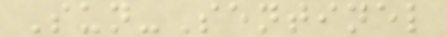Sun-Sentinel
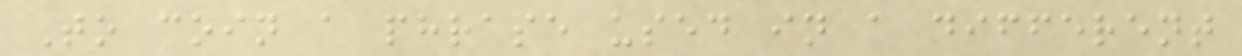To coin a phrase used in a different
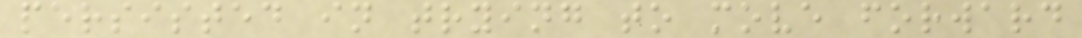persisted in trying to move forward
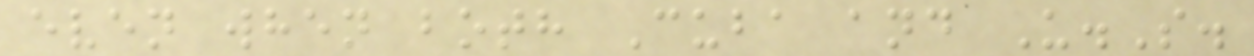even when both Cuba and U.S.
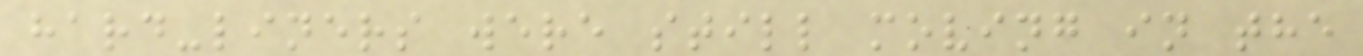hard-liners were still moving in the
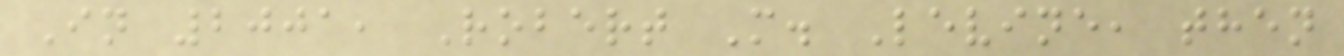In 2001, Robert M. Levine, then
